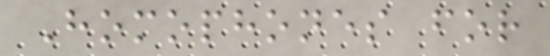Homophones for
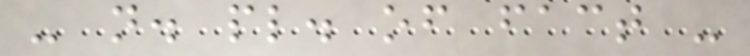- n. pl. of fact -
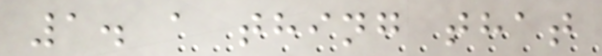1. a thing that
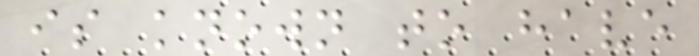is known to have
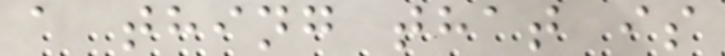a thing that is
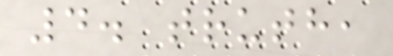4. truth,
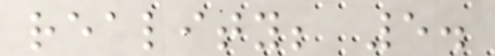reality; 5.
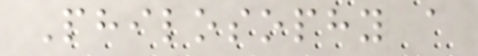Philosophy a
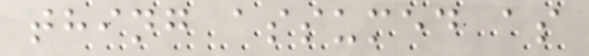thing assumed as
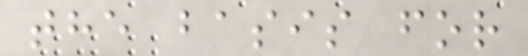the basis for
